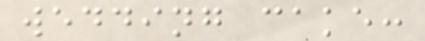wedding cake:
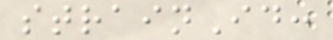strainId:
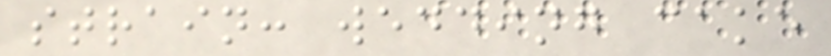strain: wedding cake
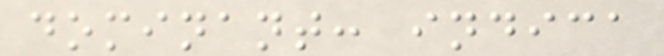dominant: indica
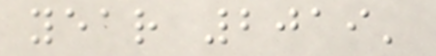year 2019'
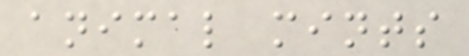animal mints
